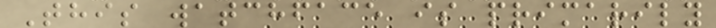This watchface is primarily
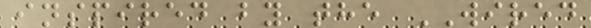inspired by the WIRED
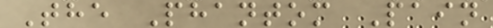The Phantom Pain
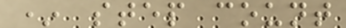* step count
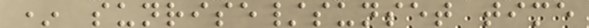* sunrise/sunset time
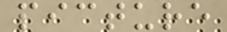picture
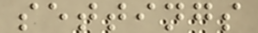settings
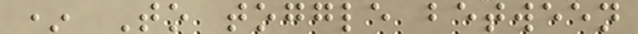* To toggle between
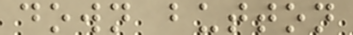down button
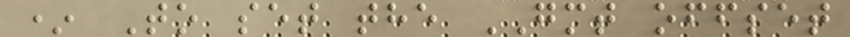* To set the GMT offset
